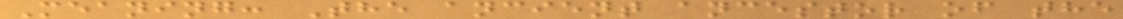Meaning: The ancient ancestor of the
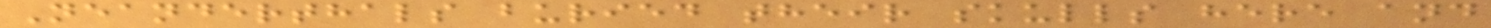Neanderthals buried their skulls here and
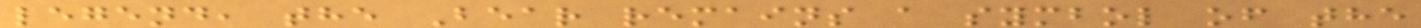legend, the Bear remains a symbol of the
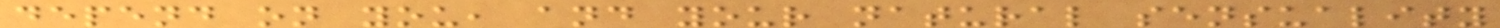depend on you, and your natural sensuality
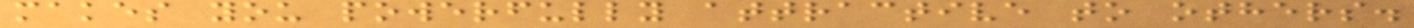makes you powerfully attractive to others.
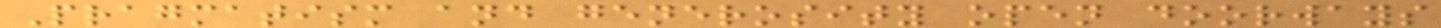Pragmatism and generosity open doorways
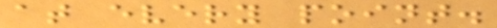at every point.
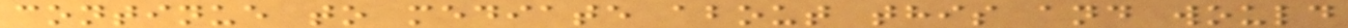continue to mediate about this and would
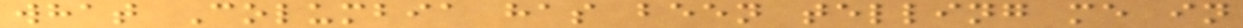what Columbia has been telling me in
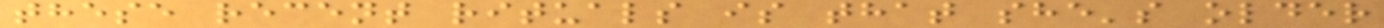these recent rituals is that she's older
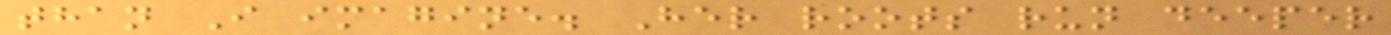than I imagine. Her roots run deeper
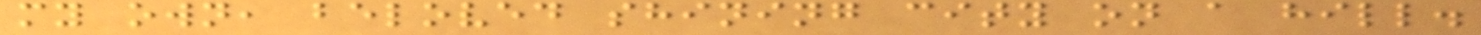my own, beloved shining city on a hill.
